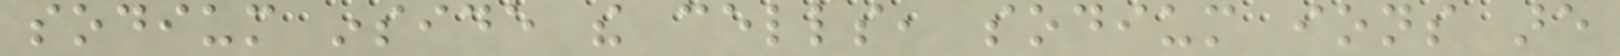sodium inside the cells, sodium ions are
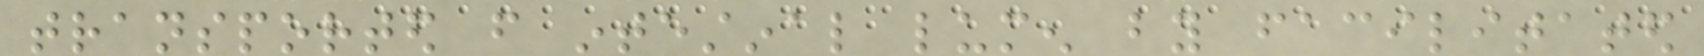transported from intestinal lumen by facilitated
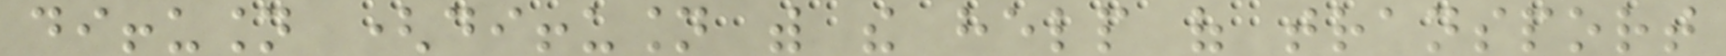diffusion (diffusion with the help of transport
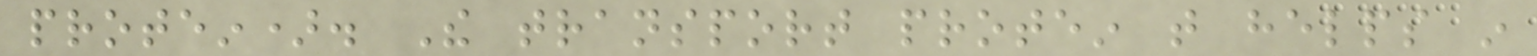protein). The transport protein that helps in
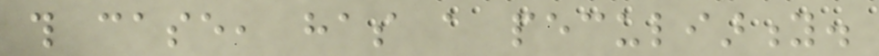this case, has a peculiarity.
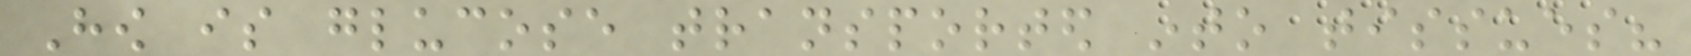How is glucose transported into tissues?
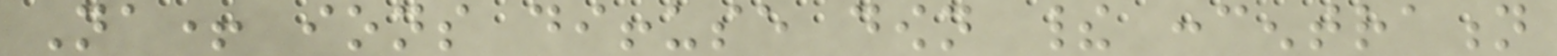Na+ ions diffuse down their concentration
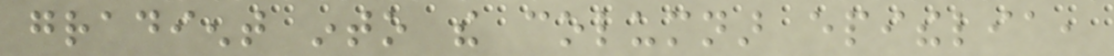gradient into the columnar epithelia,
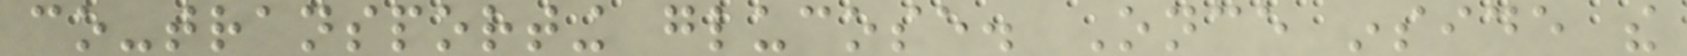co-transporting glucose. Once inside the
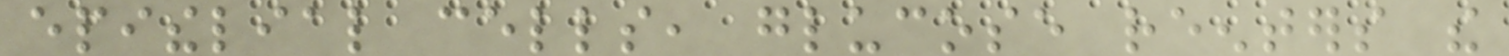epithelial cells, glucose reenters the
